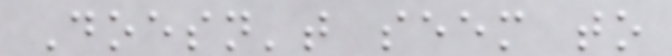Doesn't seem to
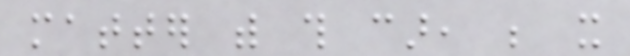matter with this car, be it
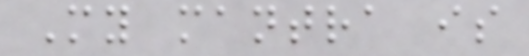My mantra is
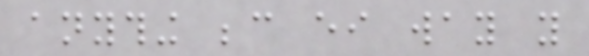anything because either way you
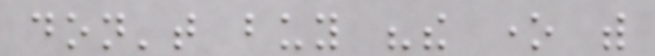don't buy "the one with
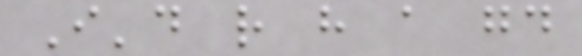I'd rather have a good
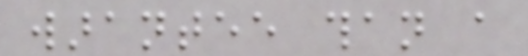warantee than a
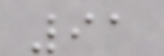91
